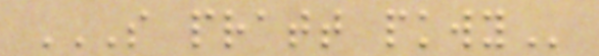S PRATT PKWY
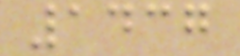1437
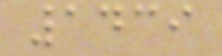1439
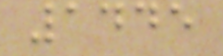1445
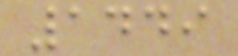1449
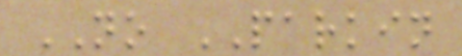NO PARKIN
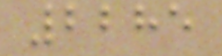2285
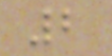2
